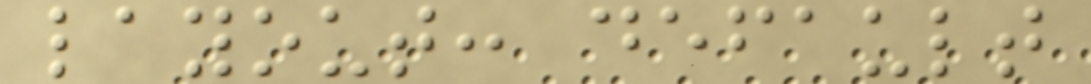layout: default
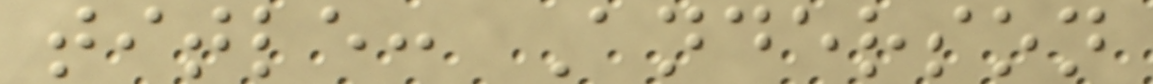title: Anderson
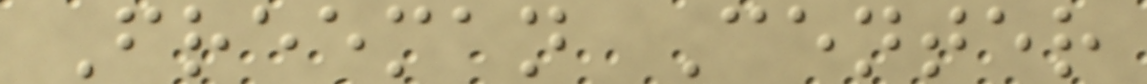Freeman Center
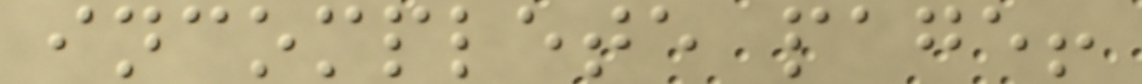incomplete page!
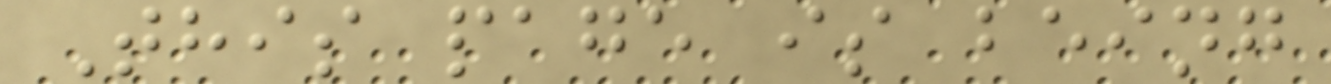This page is being
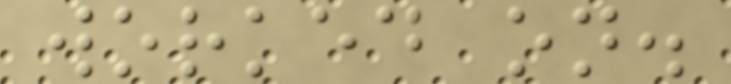worked on.
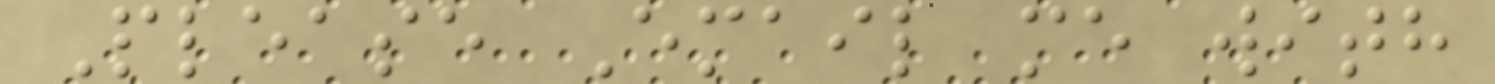Please Email me with
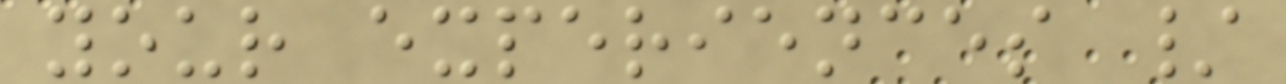your experiences /
